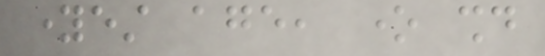youngest age, one should
